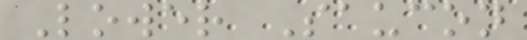Lower Saucon
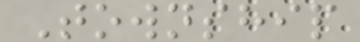Township
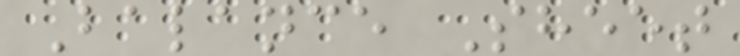Balance Sheet
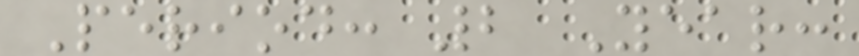Period: 2 Year:
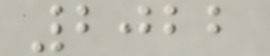2022
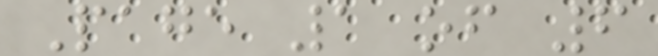Page 1 of 6
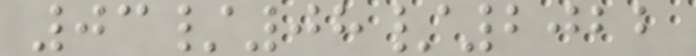03/08/2022
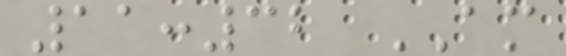11:32 AM
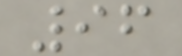96
